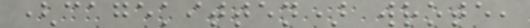(cagekitten) wrote,
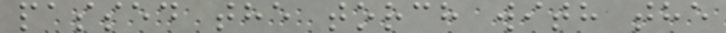passed the torch with the
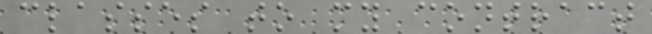classes to my contract
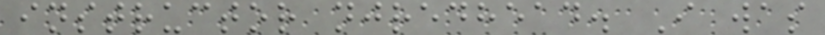instructor njredhead. I was
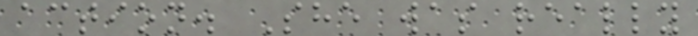action. She was really
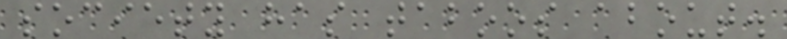society has taboos about.
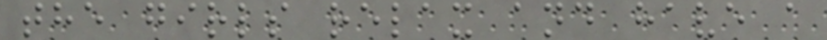the girls relax and have a
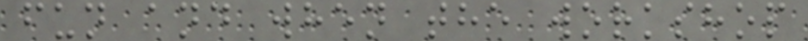fun and when the workshop
